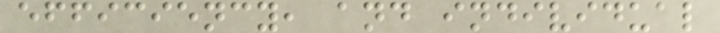efficiency, and individual
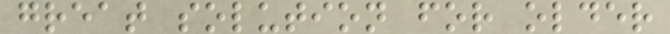great solution for older
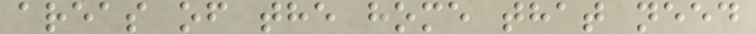areas of the home that need
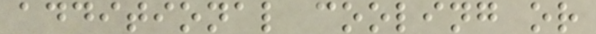additional cooling or
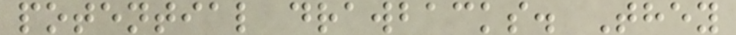potential drawbacks. They
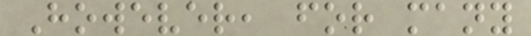However, for many
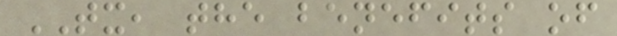TX, the benefits of
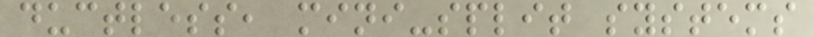ductless, mini-split systems
